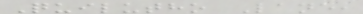Quilutho Lane,
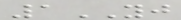1YJ
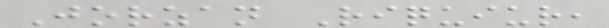Jorzan Riquiur,
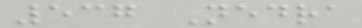537 Nedra
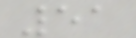51
